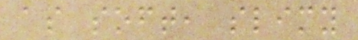as soft, slimy
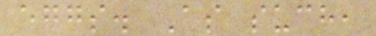eggs. As such,
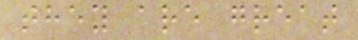they are great
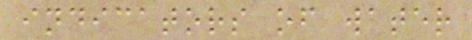indicators of water
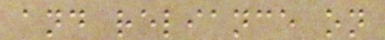and reliance on
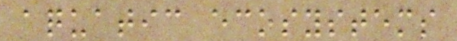aquatic ecosystems
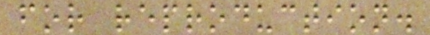for reproduction.
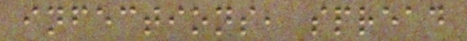infections, spread
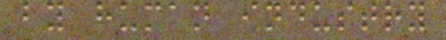by human industry
